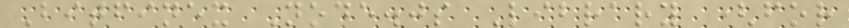Bitfinex Node.js Library (for
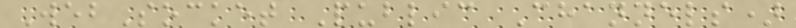WebSocket Public Channels)
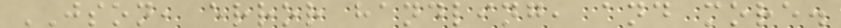JSON, error handling, and more.
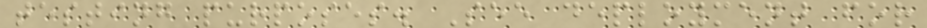testing purposes. See deployment for
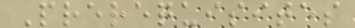Prerequisites
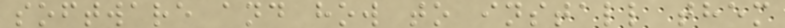software and how to install them
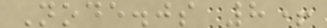Node.js 8+
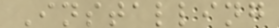Installing
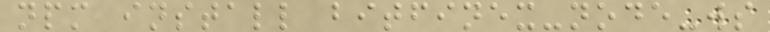npm install bitfinex-node-ws
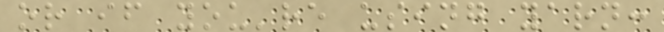or if you're using yarn:
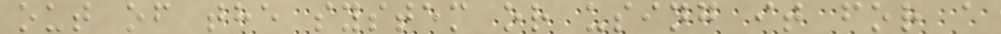out of the system or using it for a
